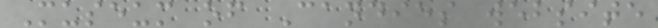Museum of Candies website
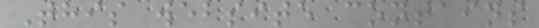This website contains
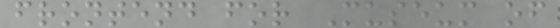frontend for Museum of
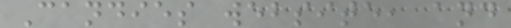Candies website, and
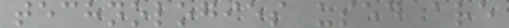technologies used are
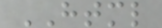HTML
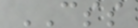CSS
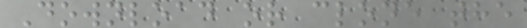Download or clone the
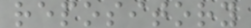repository
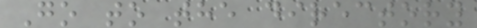Go to the directory
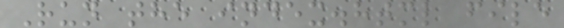Run the index.html file
